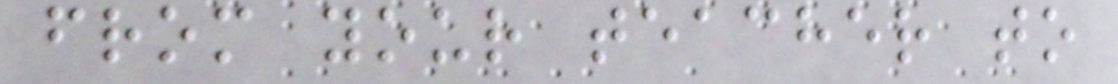from your teacher to
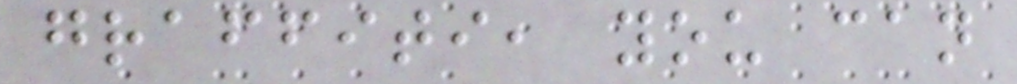graffiti, you can
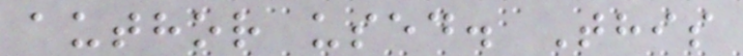author used. This
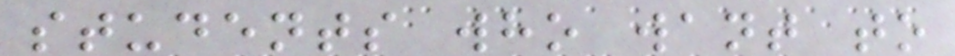students who want to
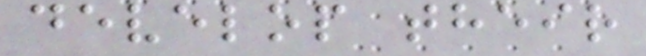develop their
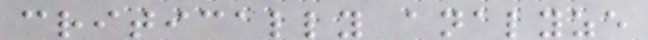critically analyze
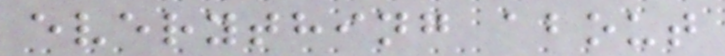everything about
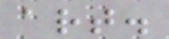art.
